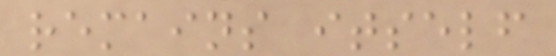remains itself
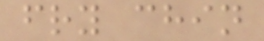fry chin
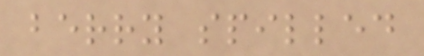berry spilled
